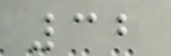32
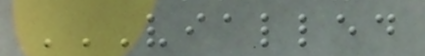VIALLED
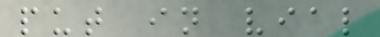put in vial
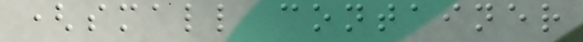(small container
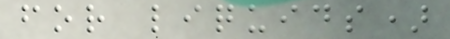for liquids)
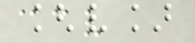[v]
